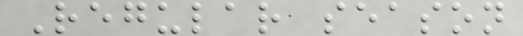Regular season
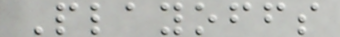Playoffs
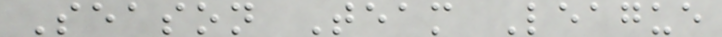Season Team League
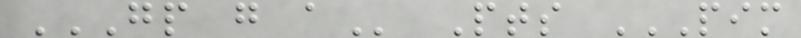GP G A Pts PIM
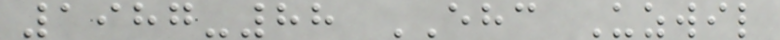1987-88 EHC Uzwil
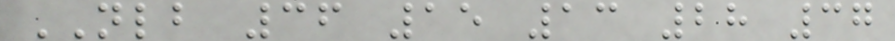NLB 36 15 13 28 37
